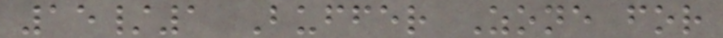15/1 Buffer Zone for
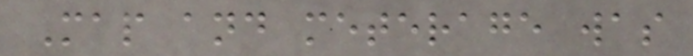Map and meterage was
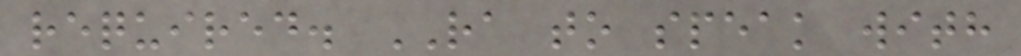required. RA to speak with
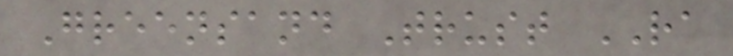Greensand Trust RA
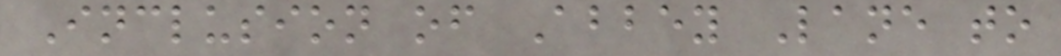Inclusion of Abbey Lane to
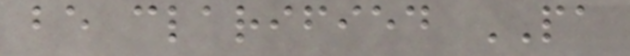be clarified PA
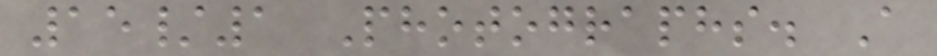15/1 Photographs. A
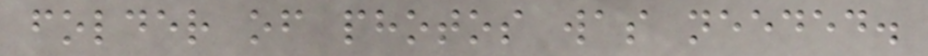folder of photos was needed.
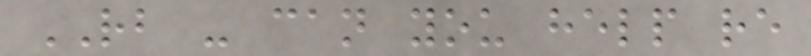RB - can you help re
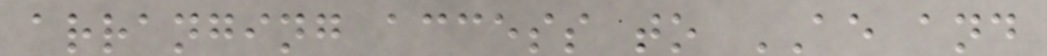arranging access to AE and
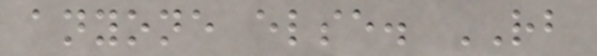anyone else. RB
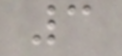3
